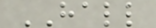HALL
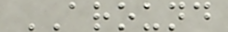AROUND
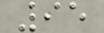95
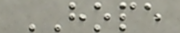HOPE
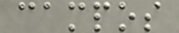campos
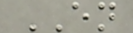EN
